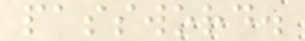password.
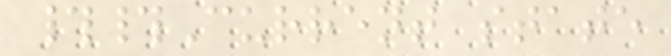##Current state
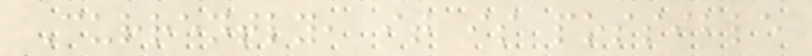Currently, it is possible
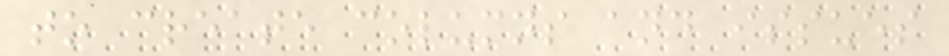to create columns and issues
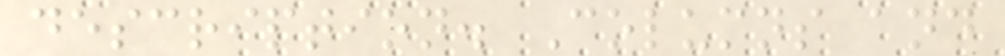description. Columns and
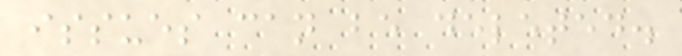issues can be deleted.
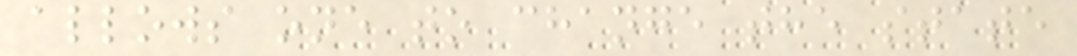allows one to change the state
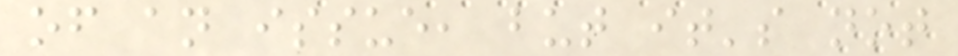of an issue, but it's not
